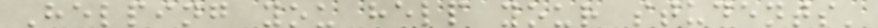Helping you help your students'
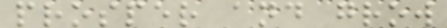prosper and grow
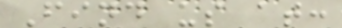Find us at:
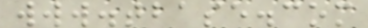www.tbase.com
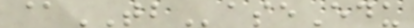@TBaseEdu
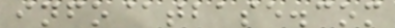info@tbase.com
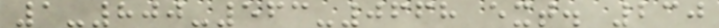1-800-563-0668 ext. 230
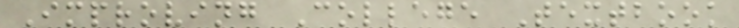Improving College Textbook
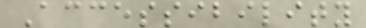Accessibility
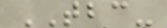TBC-
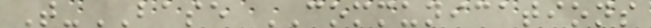T-BASE COMMUNICATIONS
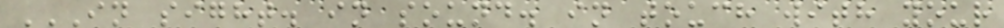IN SIGHT. IN SOUND. IN TOUCH WITH YOUR
